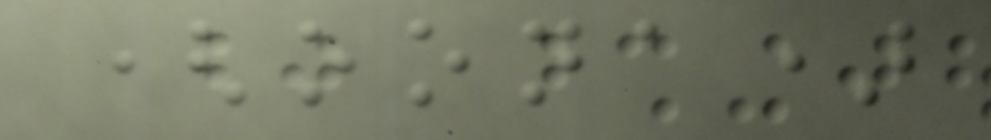(oona)
